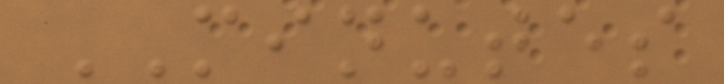MINUTES
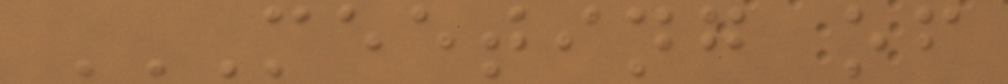MEETING OF
